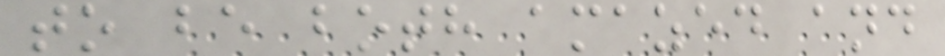to be both amazed and
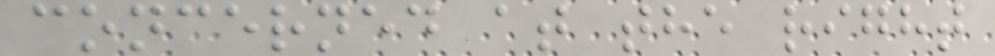concerned at the right
